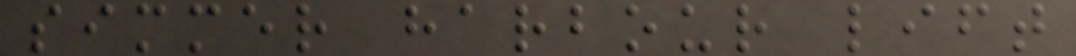simmer harbour lift
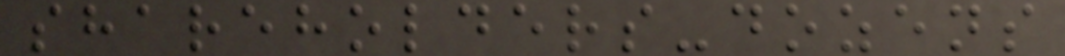shareholders-dozens
